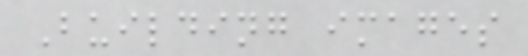Building images
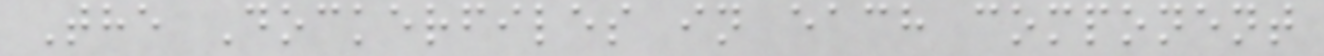The Dockerfiles in each component
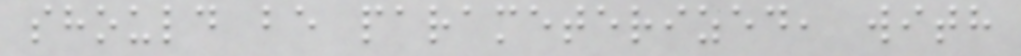should be parameterized, with
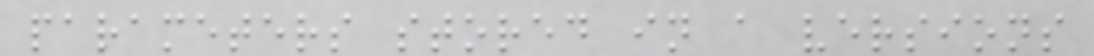parameters stored in a versions
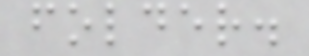folder.
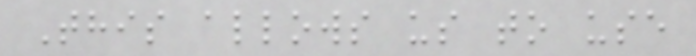This allows us to use
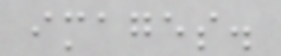images.
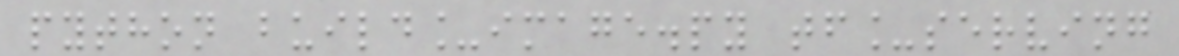python build_image.py tf_serving
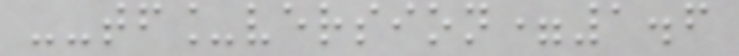--tf_version=1.6
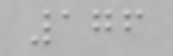176
